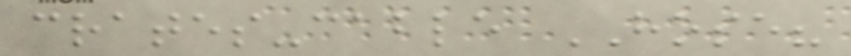crates-cable HOSE?
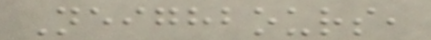Neighbours,
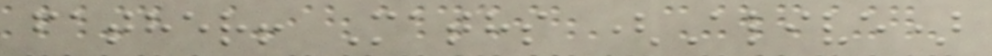father! Maths (Alive)
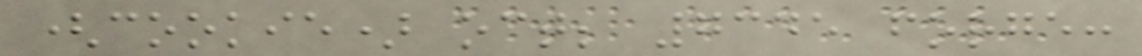(cookie) oct; 7345 forge:
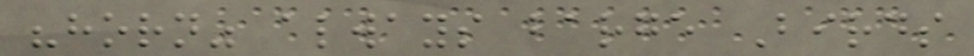"horn" always barge Birds
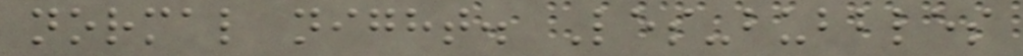normal night. Les-bubbles
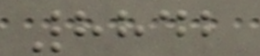8842
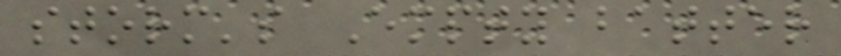storm's Empty batter
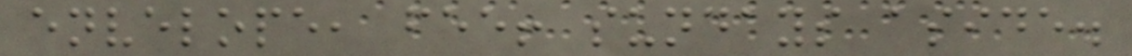envelope, fee! sundays aside.
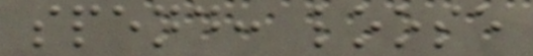spend: loose
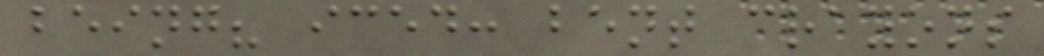being? iced: bent crayons
